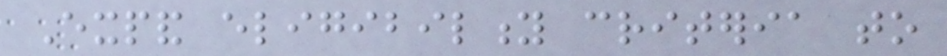Expand eligibility criteria to
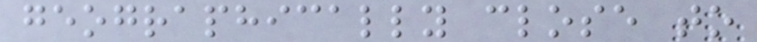geographically close to
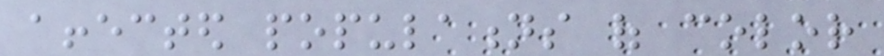affected populations of color
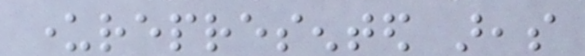underrepresented areas
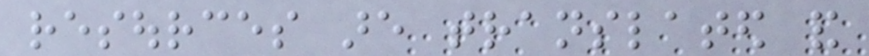resources are translated and
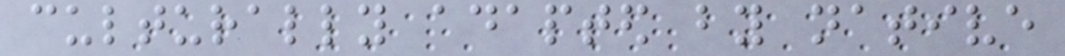culturally adapted by native
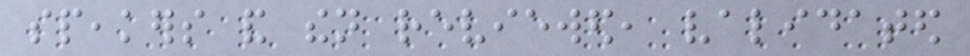speakers and then reviewed, validated
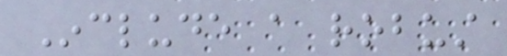Include a robust
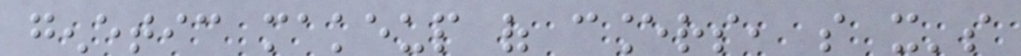genetic makeup of cancers, so it's
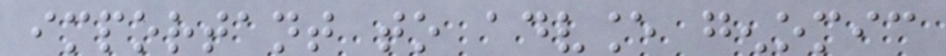important to advance genomic
